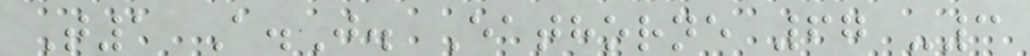T1 A.J. Eathorne 67 -3
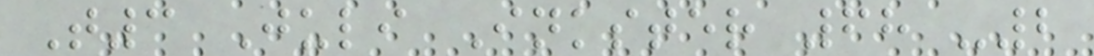T3 Juli Inkster 68 -2
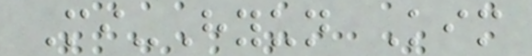Mi-Hyun Kim
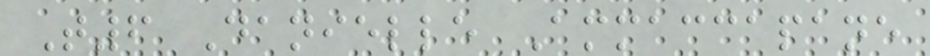T6 Danielle Ammaccapane
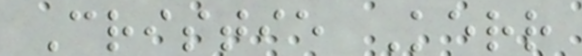Cristie Kerr
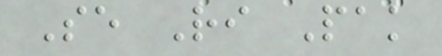Se Ri Pak
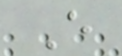E
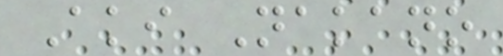Aki Nakano
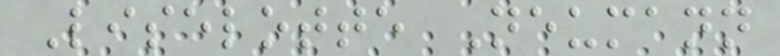Liselotte Neumann
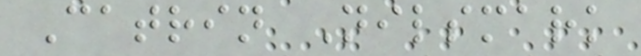Catrin Nilsmark
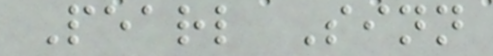Pearl Sinn
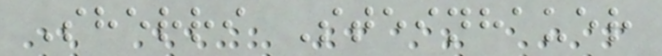Sherri Steinhauer
